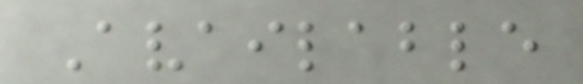Available
